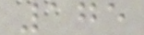175
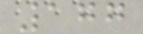177
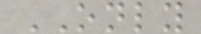ONLY
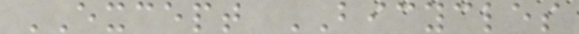EXCEPT BICYCLES
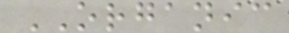ORGANIC
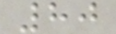80
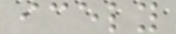icely
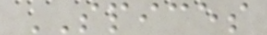SPICES
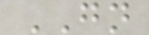GN
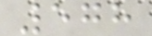578
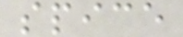spice
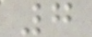7
